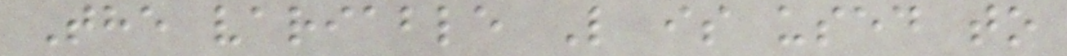The variable L is used to
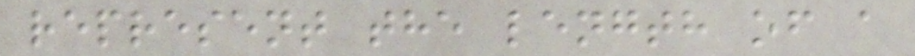represent the length of a
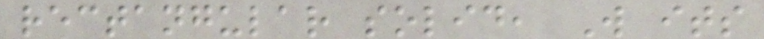rectangular solid, W its
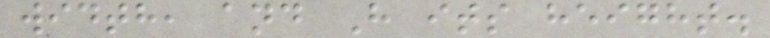width, and H its height.
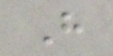H
